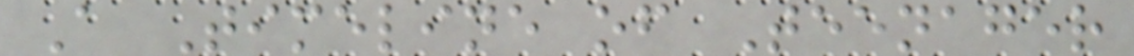A Timeline of Teenager
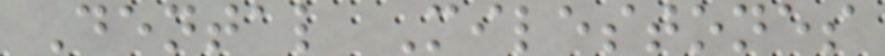Dental Milestones
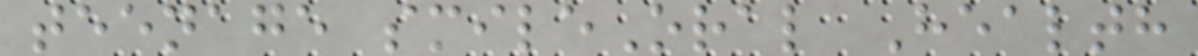teenage smileOral Health
